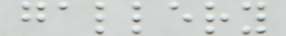gallery
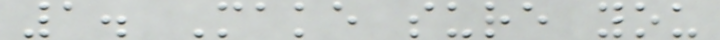1. Make sure you
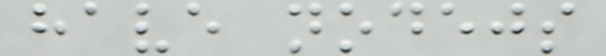have nodejs
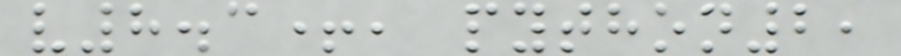v8.3+, python2,
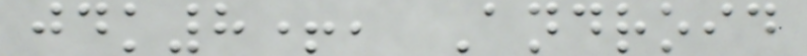jdk8+, Android
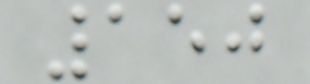150
